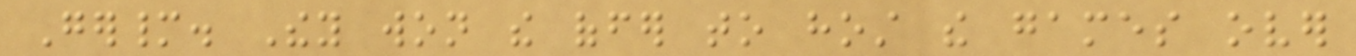Germany. They won the offer to host the games over
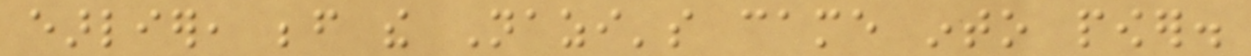earlier, before the Nazi's came into power.
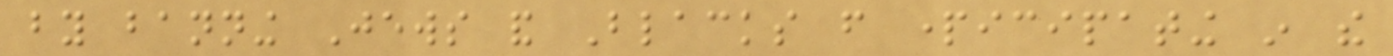by banning Jews and Blacks from participating in the
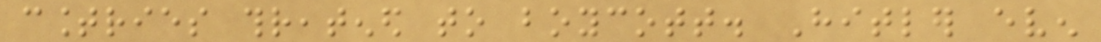countries threatened to boycott. Hitler even
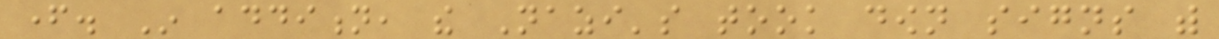father. In addition, the Nazi's took down signs with
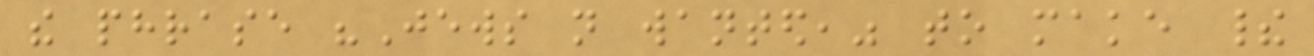the phrase "Jews not wanted," to make their
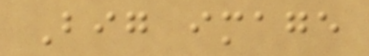Big image
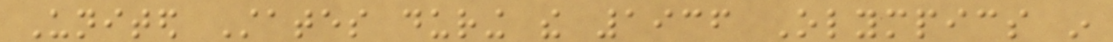United States during the 1936 Olympics in
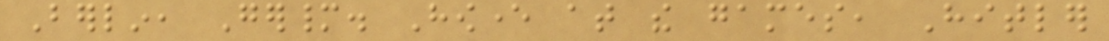Berlin, Germany. However at the games, Hitler
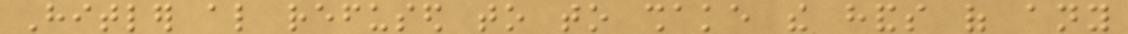Hitler also refused to to shake the hands of any
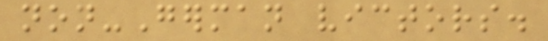non-German victors.
